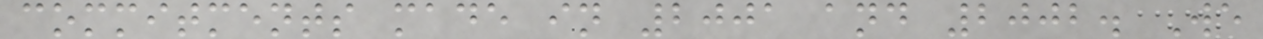commitments made in 2001 and 2002. We
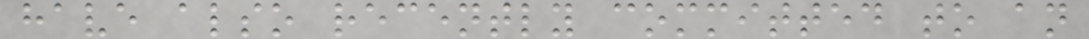have also recently committed to an
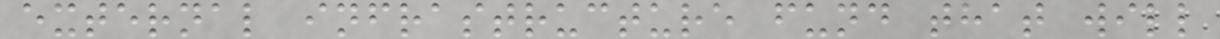external infrastructure fund that will
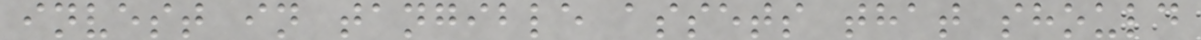invest in tangible assets that should
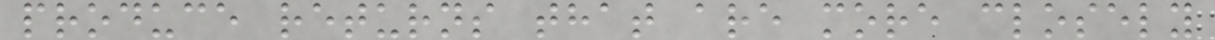produce returns that are more closely
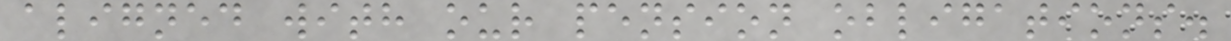aligned with our pension obligations.
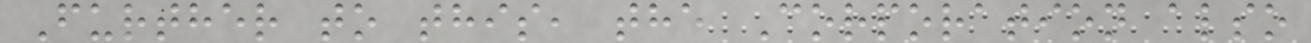Further to this, the Corporation also
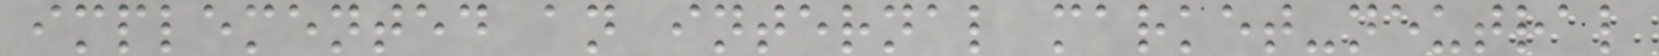implemented an internal market-neutral
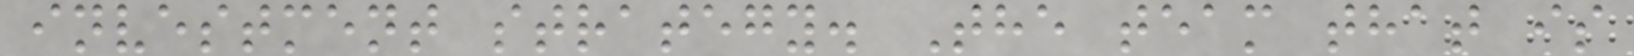investment strategy. The team that is
